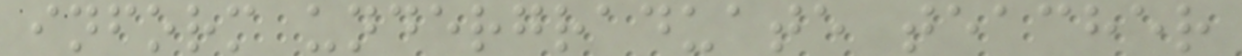inform undergraduate teacher
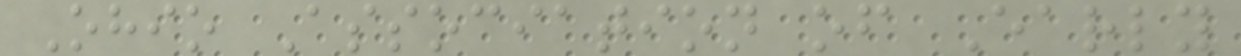Ohio Association of Early
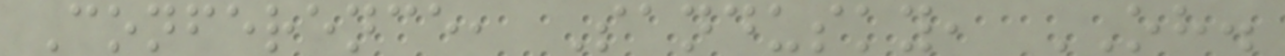Conference, Sandusky, OH.
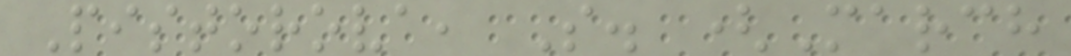Pistorova, S. (March
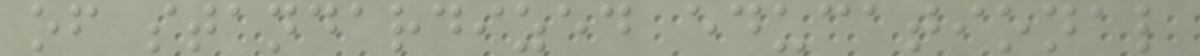of standardized educational
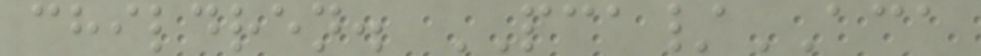children. PCA/ACA
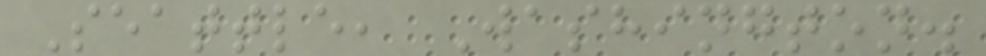Seattle, Washington.
